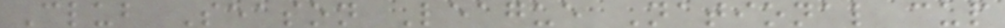Club Season League National cup
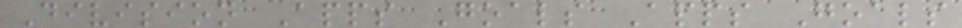Division Apps Goals Apps Goals
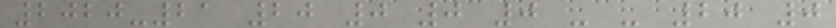2020-21 20 0 0 0 - - 20 0
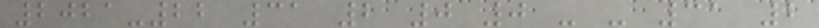2021-22 31 2 0 0 - - 31 2
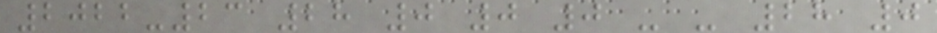2022-23 28 0 0 0 - - 28 0
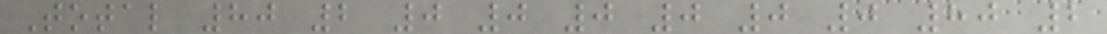Total 80 2 0 0 0 0 0 0 80 2
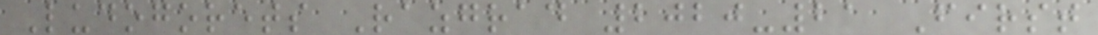Ludogorets Razgrad 2020-21 First
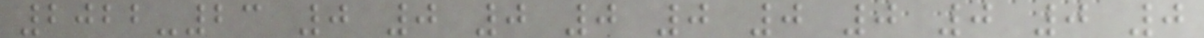2022-23 0 0 0 0 0 0 0 0 0 0
